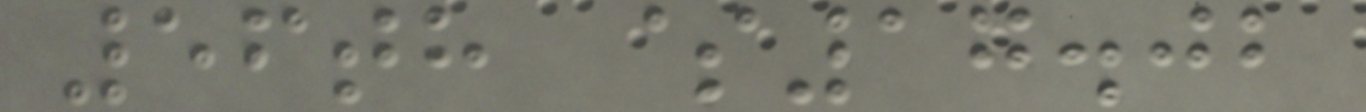56th $17.02
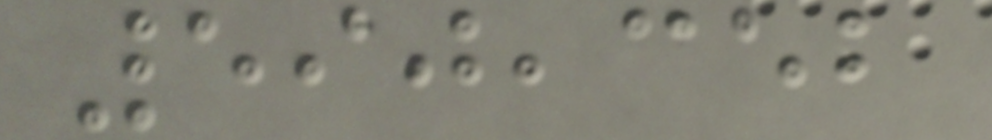590,352
